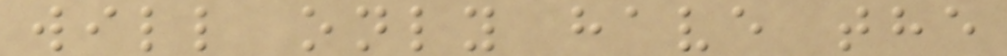will only have the
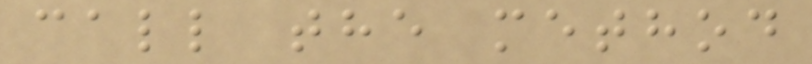call the method
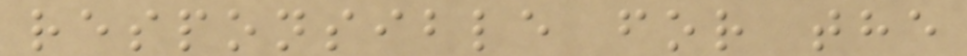responsible for the
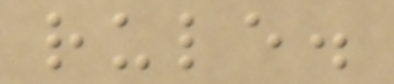rule.
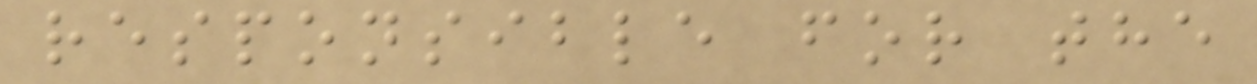responsible for the
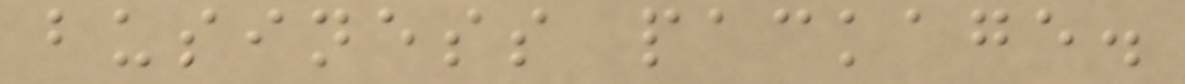business package.
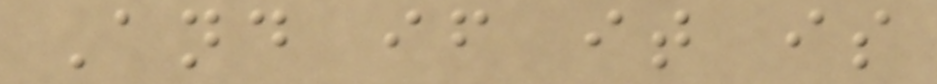And if it is
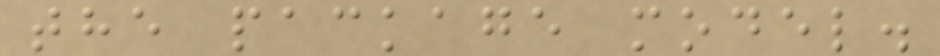the package model.
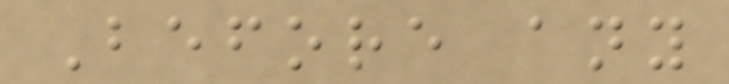Before any
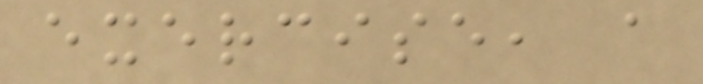exercise, a
